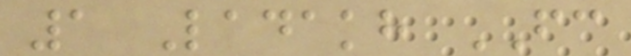1 Ladakh FC
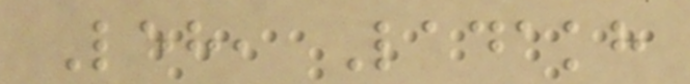Leh, Ladakh
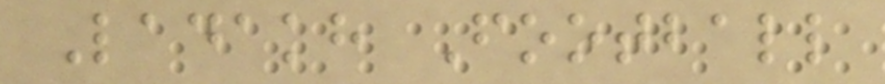Ladakh Football
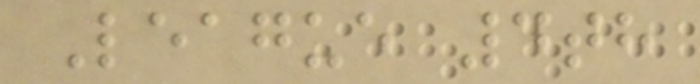League 4th
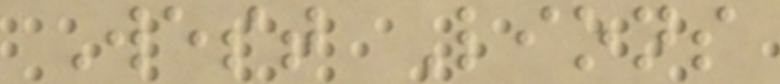West Lions
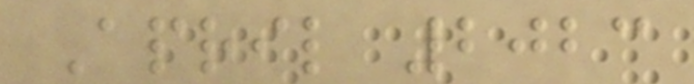April 2023
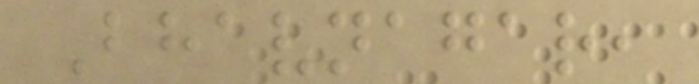Bhavnagar,
